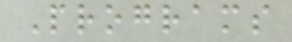Programs
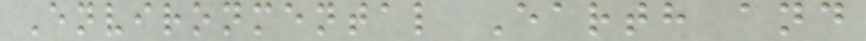Environmental Earth and
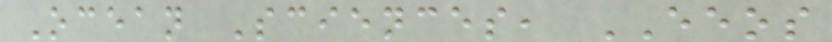Ocean Sciences, EEOS
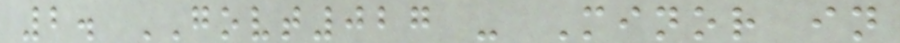2. GOVT027 - Minor in
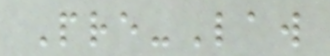Pre-Law
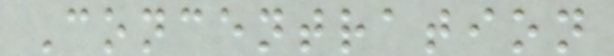Concentration
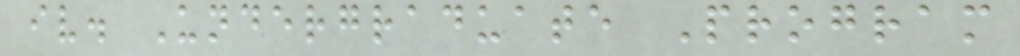iv. Undergraduate Program
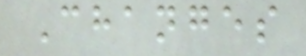Changes
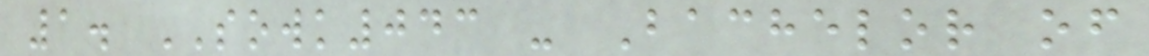1. SOWK043 - Bachelor of
